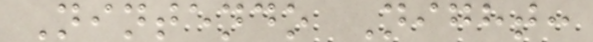Nintendo Night:
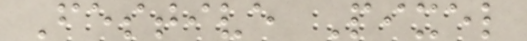Festive Pixel
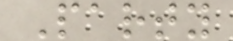Party
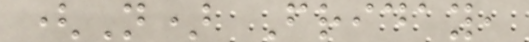(N) Friday,
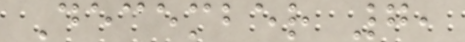December 7,
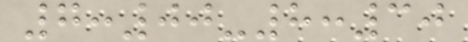7:00-8:30
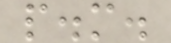p.m.
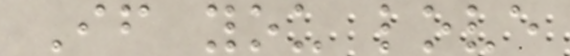If you love
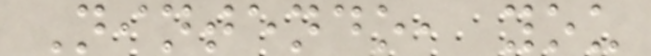Nintendo, you
